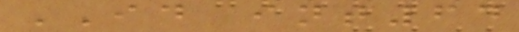ID int64
